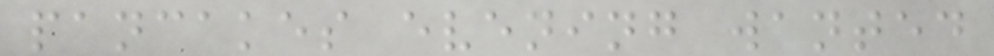pancakes evening wanted
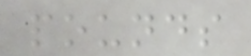pounds
